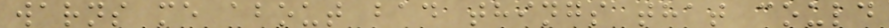warns me about bad things that could
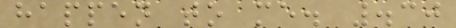happen to me. .30
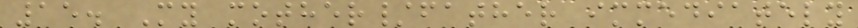15. My mother/father immediately
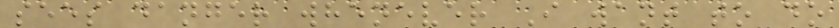sees danger whenever I want to do
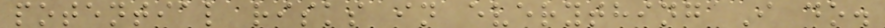potential risks in everything I do.
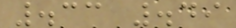.33 .49
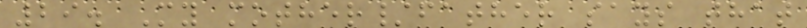29. My mother/father says that
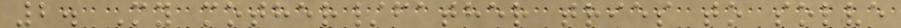2. My mother/father tries to solve
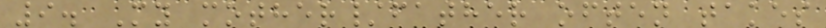9. My mother/father often takes
